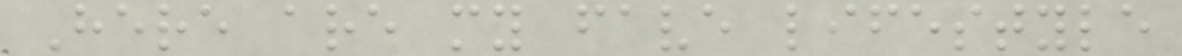Here are my fave lifestyle
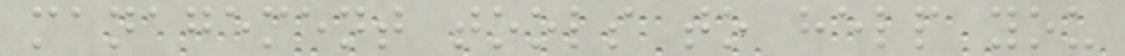management tools to help you
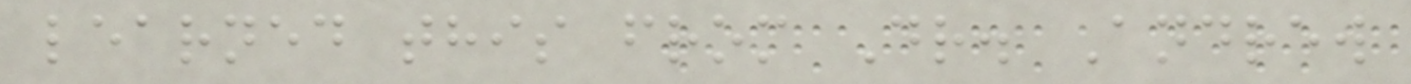learned this from Dr. Andrew
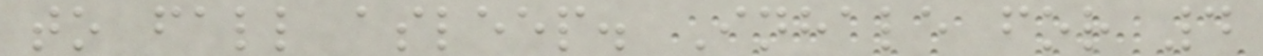to fall asleep. Inhale for 4
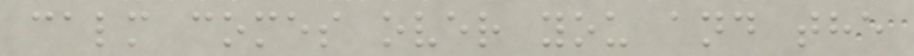calm comes over you and the
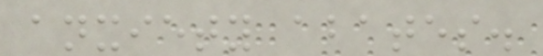anxiety abates.
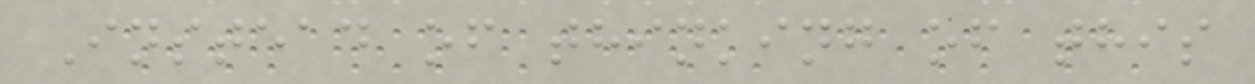Instead of thinking of this
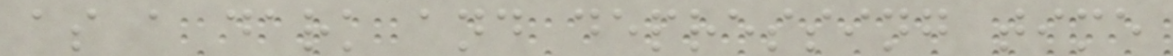as a dark and depressing time
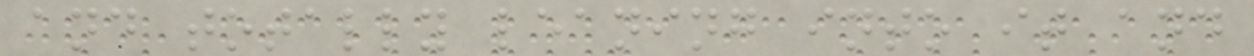and totally leaning into it and
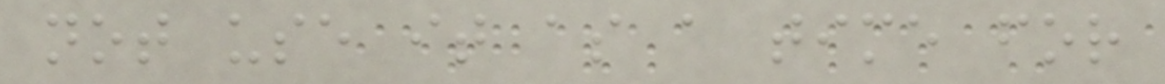not use it as a time for
